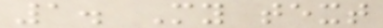1. My text
